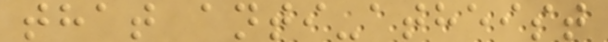that anti-atheist
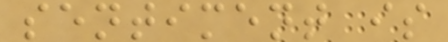sentiment is
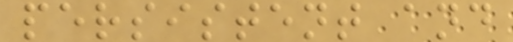persistent and
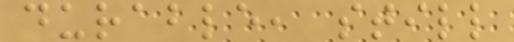durable, still
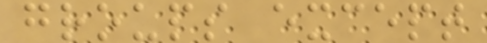groups except
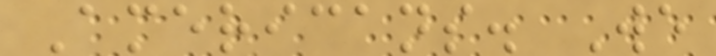Americans. We
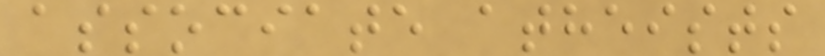associate atheists
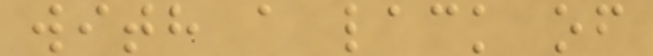with a lack of
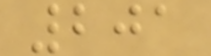201
